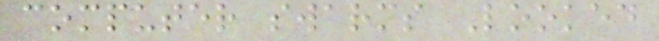computer swarms Looked
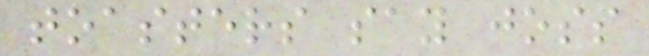toasters say joss
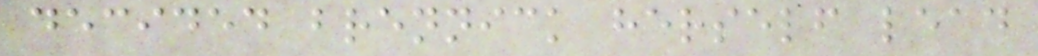decided brennick herself lead
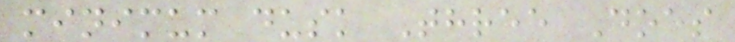minimum dusk Three Does
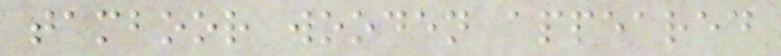tamboor wooden appeared
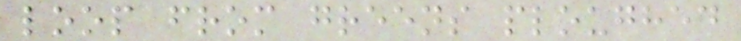loop from greens ploughed
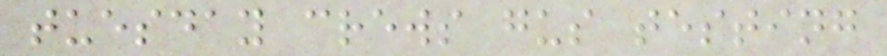tuesday crews gus testing
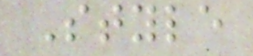Style
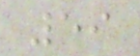59
